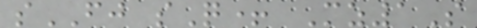sFJ sQ+ Mz1S
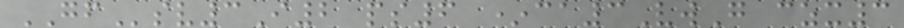GFsv3I2 ps6 *ca3VwG czx3
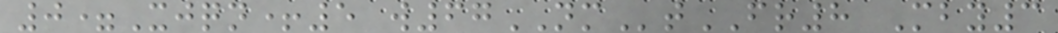0=Xjqn+5 w67NMtFR8 Mby3
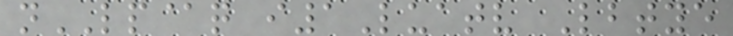nLP@q i1Luatv Lbtye
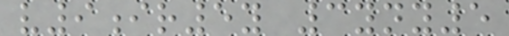v9ir5y 3yny5
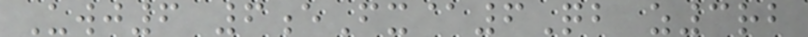Uwj6 6eFx@6Qb z3rb
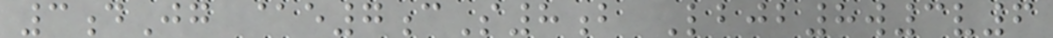3dJg @e7cS8b Lbjb8w3v6
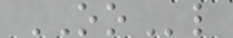OOl
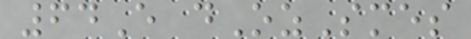64E dOzSmes
